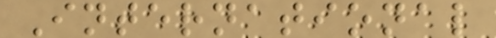International
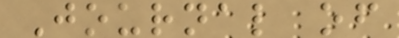Journal of
